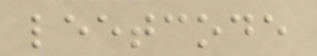leetcode
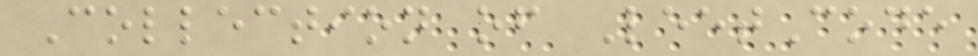Collection of LeetCode
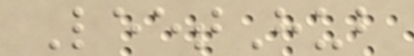LeetHub
